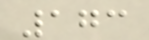173
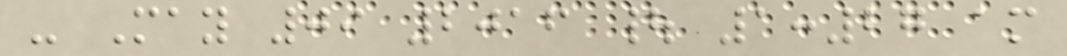- May 09 2016 | 1:27 am
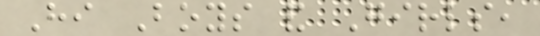Hi Boys and Girls,
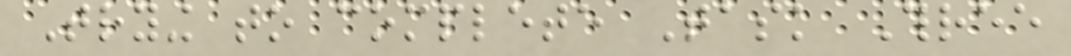Trying to complete Task Three
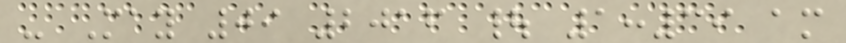- May 09 2016 | 1:39 am
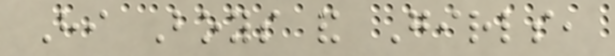Hi Boys and Girls,
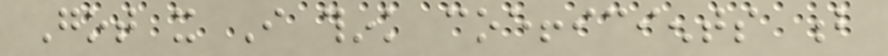Got it I think coefficients b
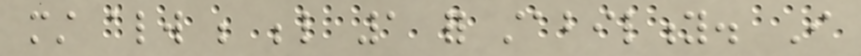must always be below 1 for stability. I
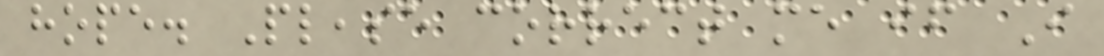hope. Please correct me if I
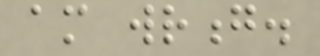am wrong.
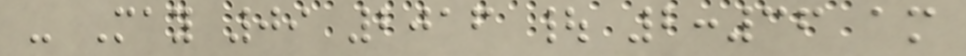- May 09 2016 | 2:36 am
